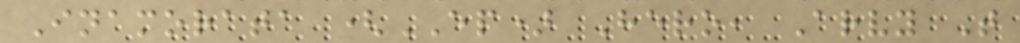Inamorata (EP) Hero, Arvy T
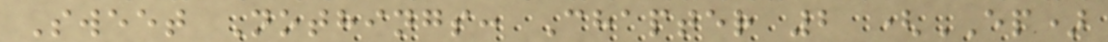Sweet Nothings: Chapter 2 (EP)
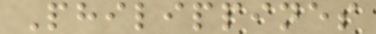Philippines
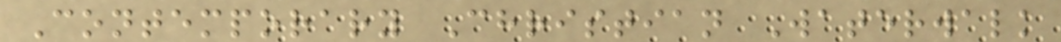Contemporary Christian Waterwalk
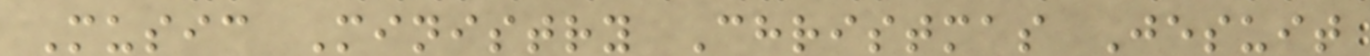Music Ministry Christmas Jesuit
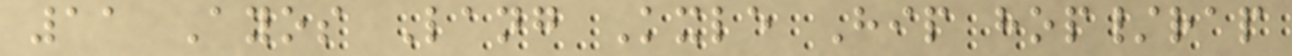11 Ayos Lang Kxle Hip hop/rap
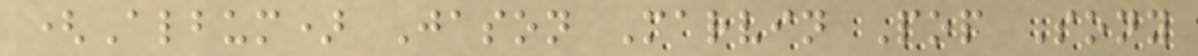(Album) Jason Marvin Pop Sony
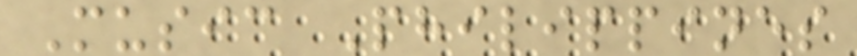Music Philippines
